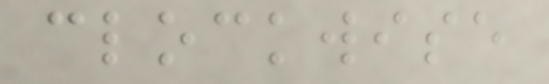clockwise
